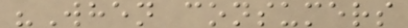"When consumers
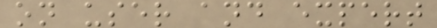on user and expert
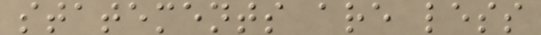statements are less
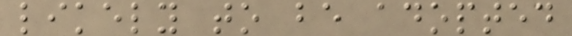likely to be adopted
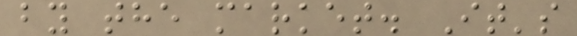by the market. It's
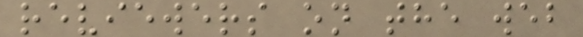reviewers on the web
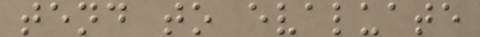tend to evaluate
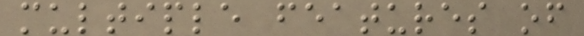multiple features of
